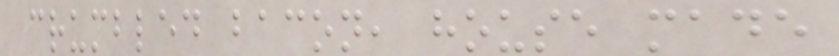crumbled bacon, house made
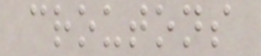croutons
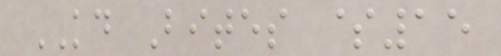KD Bites $15
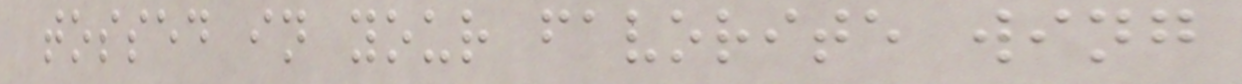tossed in your favorite wing
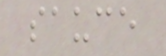sauce
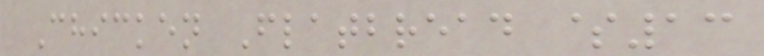Chicken Flatbread $13
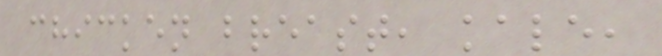chicken breast, kale,
